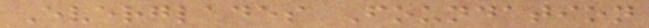Everglades Foundation
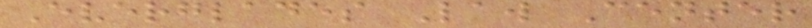Everglades Law Center
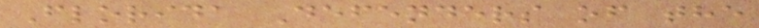Florida Defenders of the
